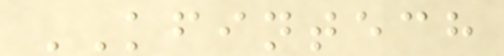KFINTECH
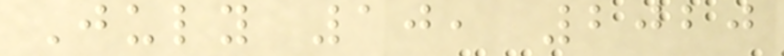July 10, 2020
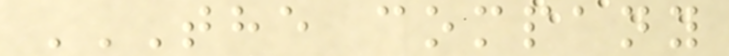THE COMPANY
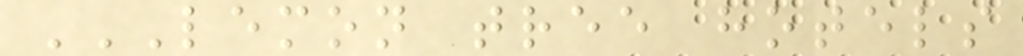LEMON TREE HOTELS
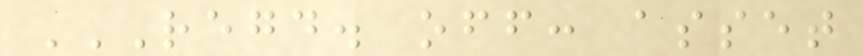REGD. OFF: ASSET
